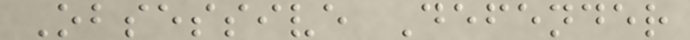Obsessive Defender
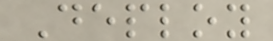Deploy
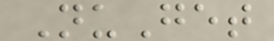NuGet
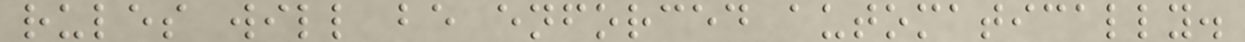rules will be enforced automatically.
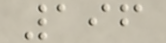196
